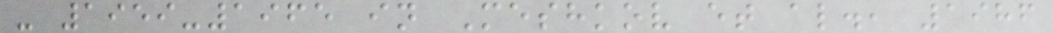- 1959-1965 in Meshkov et al., 1986
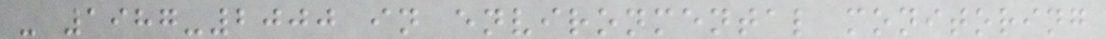- 1987-2000 in environmental monitoring
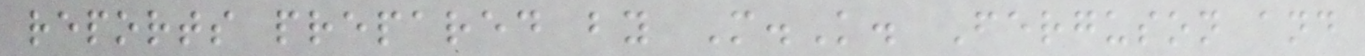reports prepared by M.K. Ferguson and
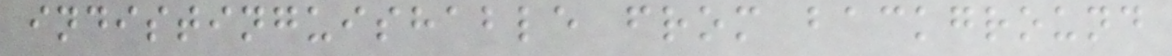indistinguishable from background
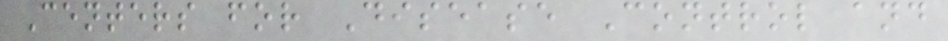Centers for Disease Control and
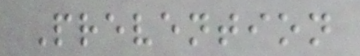Prevention
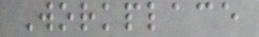Workplace
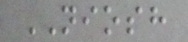NIOSH
